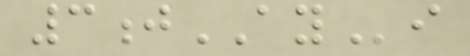3jAYi
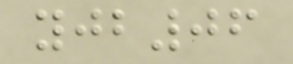yjb06
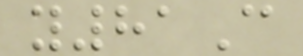y81C
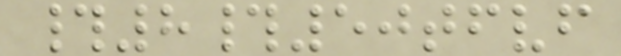#8#50tfvf
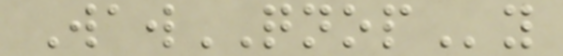WawQNOPy
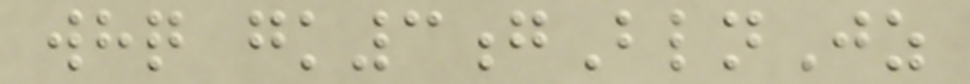whq gk3gBlnJz
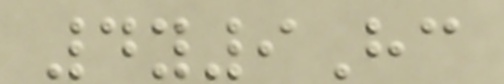4y9Hc
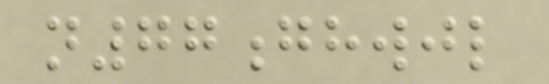n77ghwjl
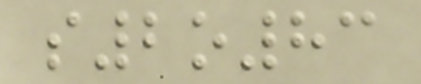s2o83
